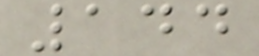144
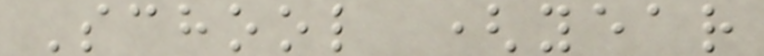School (year
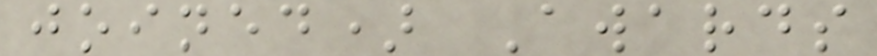joined) Awards
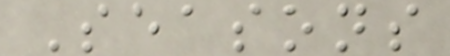Seasons
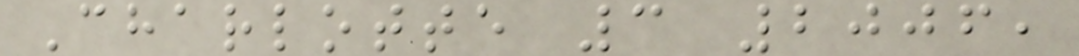Charlotte 3 2006,
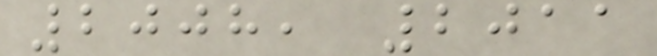2008, 2011
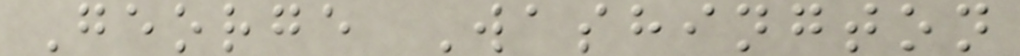George Washington
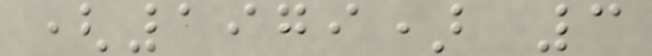(1979) 3
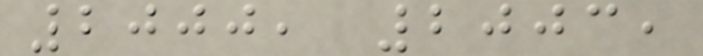2000, 2003,
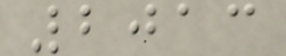2013
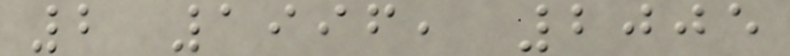2 1996, 2005
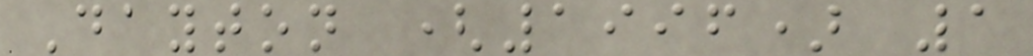Dayton (1996) 1
